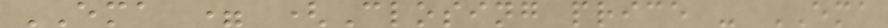EMA = (Closing price - EMA
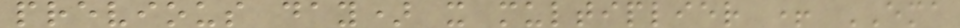previous day) x multiplier + EMA
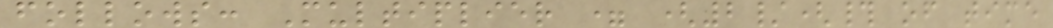follows: Multiplier = (2/(# of time
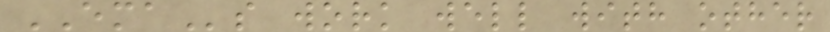EMAs work well with other
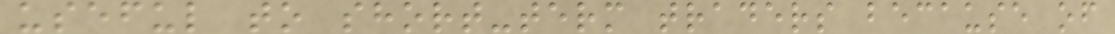useful to short-term traders because of
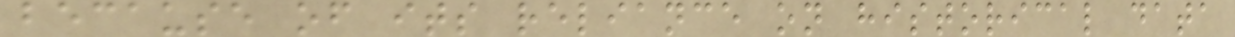because of its reliance on historical data
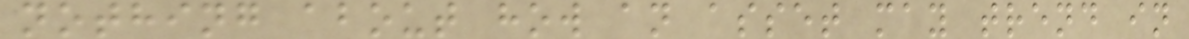nothing about how an asset may trend in
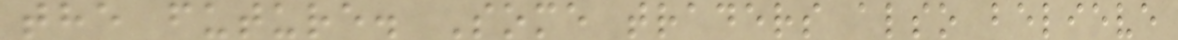the future. Some traders also believe
